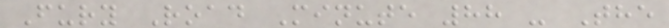Fury Road Minute 88 - The
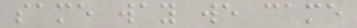same way we came
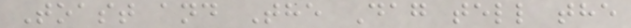Toast and The Dag tell the
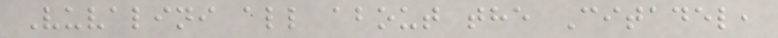Vuvalini all about the Citadel,
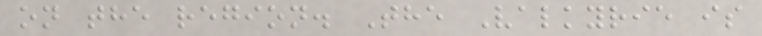on the region. The Valkyrie is
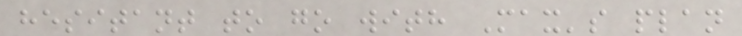hesitant to go with Max's plan
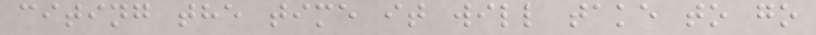citing the time it will take to go
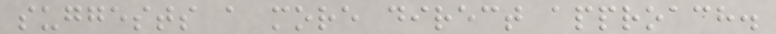suggests a more direct approach.
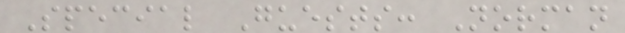Special Guests: Norman
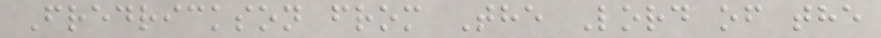Fredrickson from The Lord of the
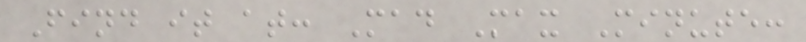Find it at: Mad Max Minute:
